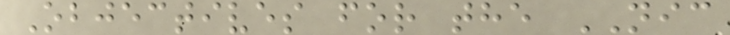Objectives for the NIC
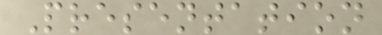Presentation
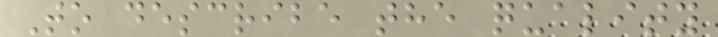To describe the quality
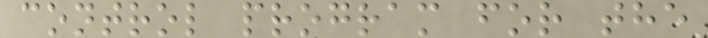control program for the
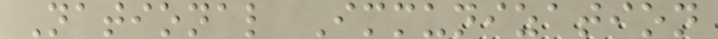National Immunization
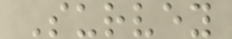Survey
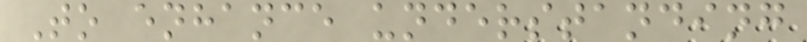To enhance understanding
